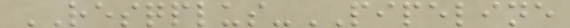RESQPLUS-PIPELINE
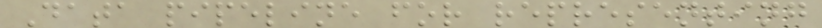Data pipeline for representing
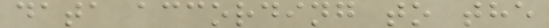data according to the
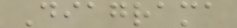Diagrama
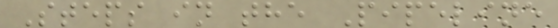Steps in the Pipeline
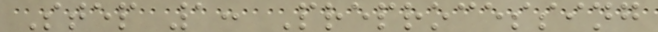Step 1: Preprocessing
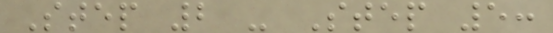Step 2 - Step 5:
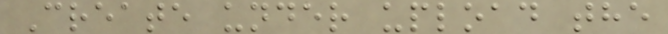Create under upload the
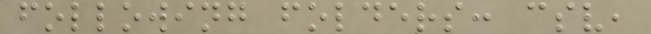following folders: csv,
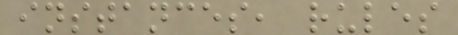instances, rules
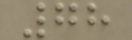78
